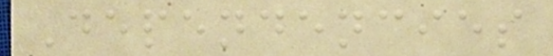Dependencies
